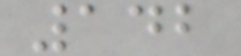142
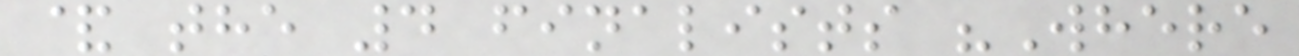& the 4 finalists "Where
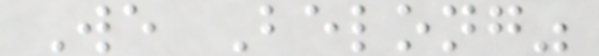We Belong"
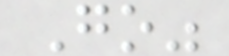Go"
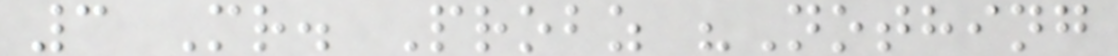3 Mr. Probz "Nothing
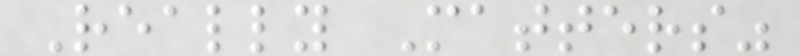Really Matters"
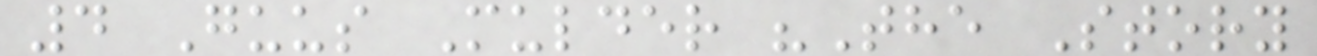4 Guus Mulder "The Story
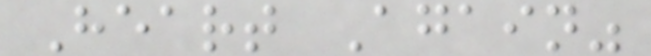Heart Again"
